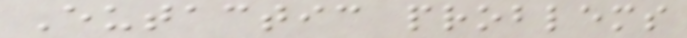Eutactic problems
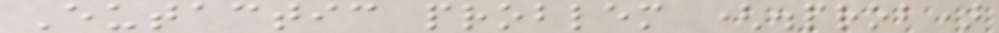Eutactic problem (.prob)
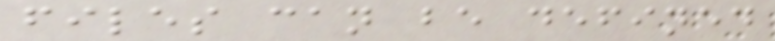files can be defined
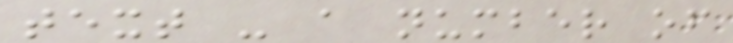text - a number of
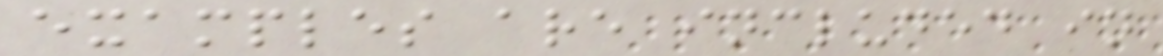examples are included in
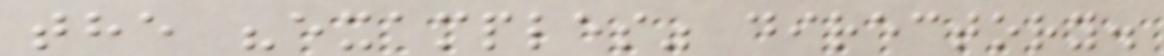the "examples" directory.
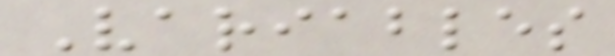Variables
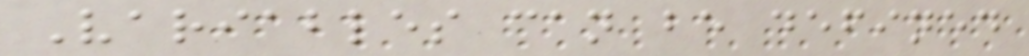Variables can be defined
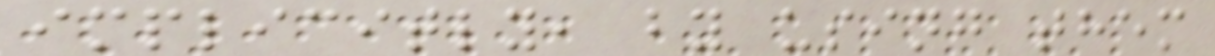implicitly, by using them
